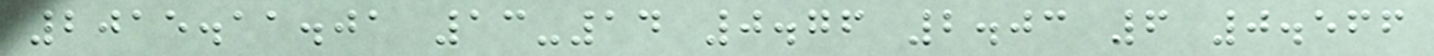2015.11.01 13-14 0.76 2.03 6 0.566
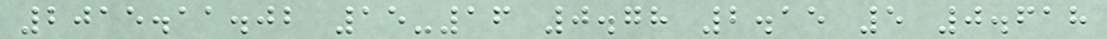2015.11.02 15-16 0.78 2.15 5 0.618
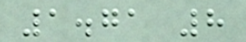1.71 8
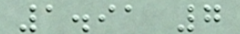1.91 7
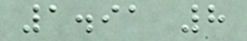1.91 8
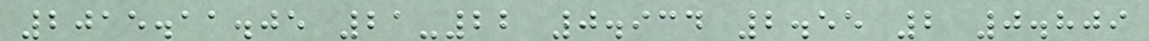2015.11.05 21-22 0.934 2.55 2 0.809
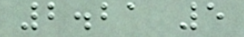2.21 5
